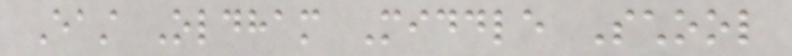East Oldham Middle School
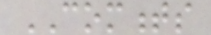COMMENTS
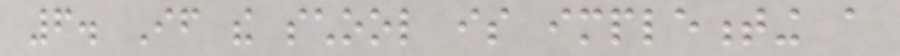6. If the school is implementing a
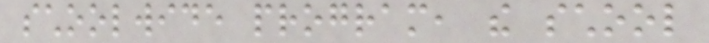schoolwide program, the school
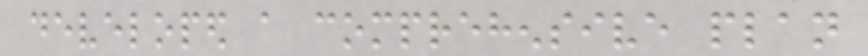developed a comprehensive plan
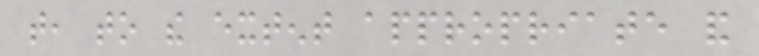that, to the extent appropriate and
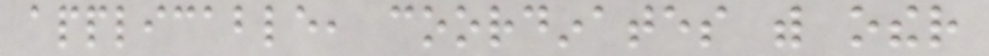applicable, coordinates with other
